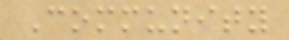Community
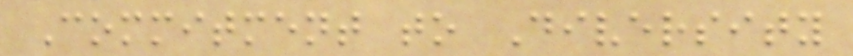Commitment to Diversity
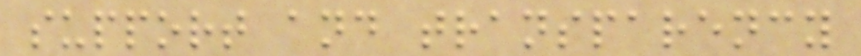support and transparency
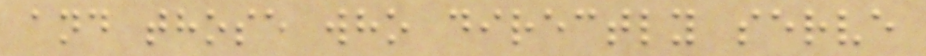and those who directly serve
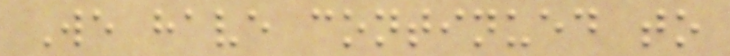We have continued to
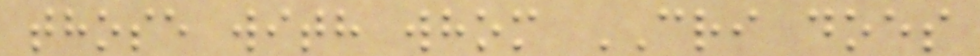those with whom CRI does
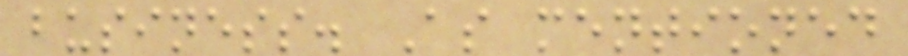business. As mentioned
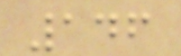146
